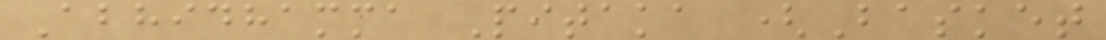Abhidhamma Pitaka (Basket
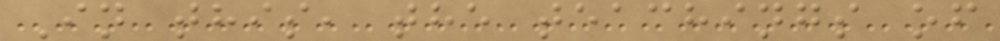In this, the teachings of
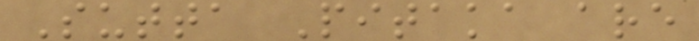Sutta Pitaka are
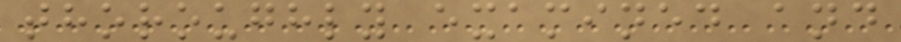thoroughly examined and
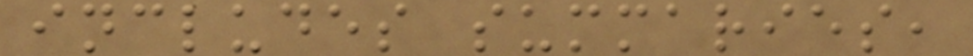includes summaries,
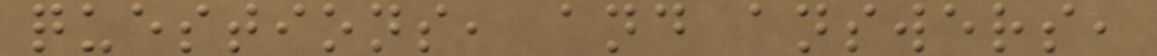questions, and answers,
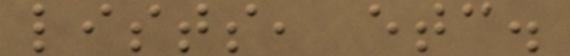lists, etc.
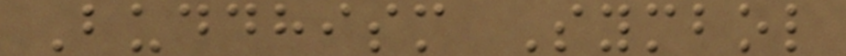Buddhism Symbol
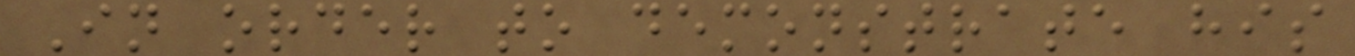In order to demonstrate his
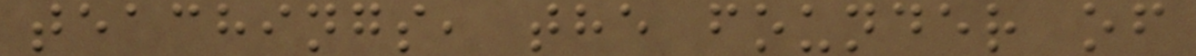teachings, the founder of
